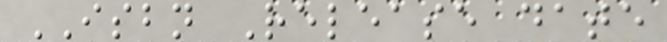ISBN Release date
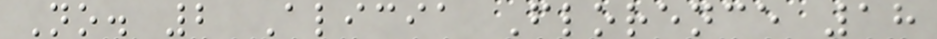No. 2 Alicia Florence 18
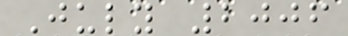July 2006
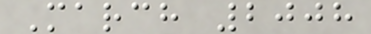March 2008
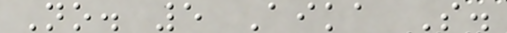No. 5 Aika S.
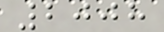2008
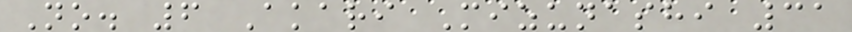No. 6 Akari Mizunashi 31
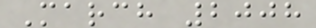March 2008
